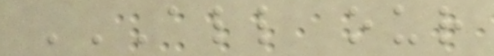ALL OUR
